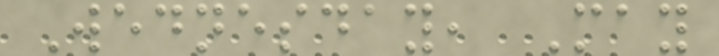Wednesday, May
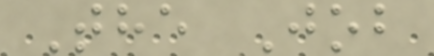The Job
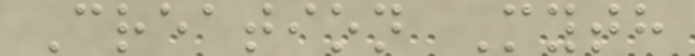Creation Myth
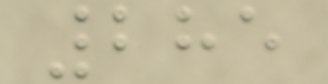285
